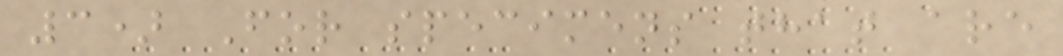3) For specimens that are
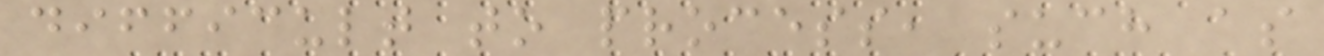difficult to process, such as
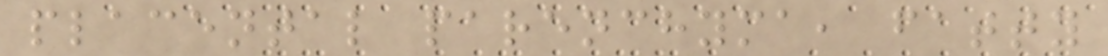placental parenchyma, fatty
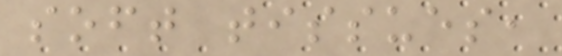soft tissues,
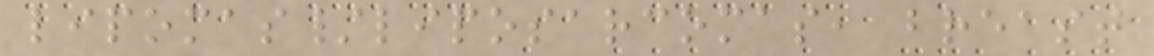lipomas/liposarcomas, breast
